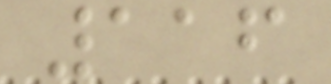116
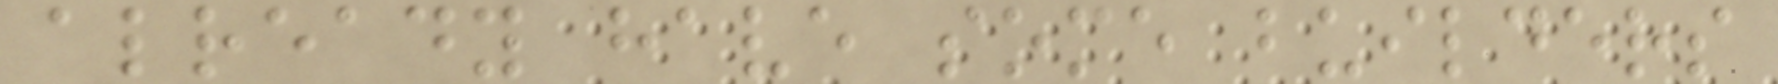already have some builders
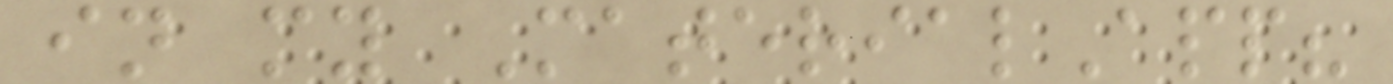in my MaterialApp?
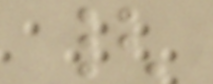{
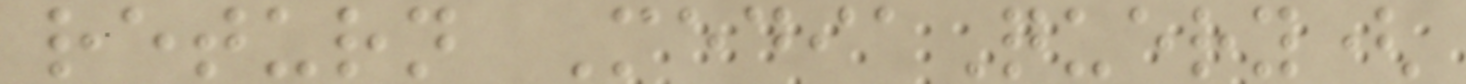return MediaQuery(
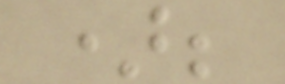);
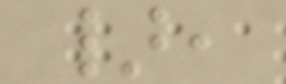},
